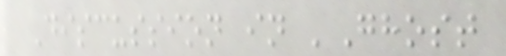Discussion in 'Ghost
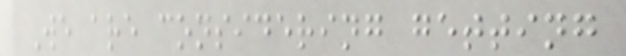We are considering getting
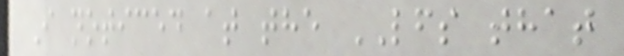I noticed at the LFS that
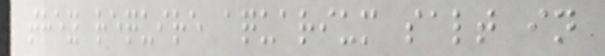they require aquarium salt in
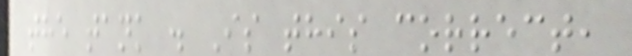the tank . Is this correct,
